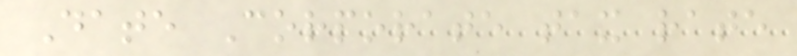Date Corporate tax rate
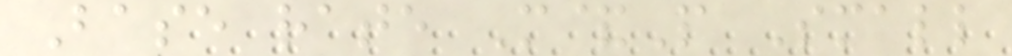Base rate M&P Small
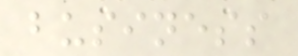business
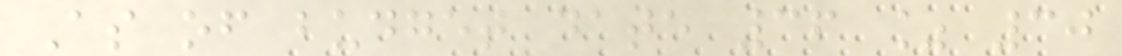As of budget date 36 % 30
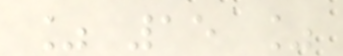% 15 %
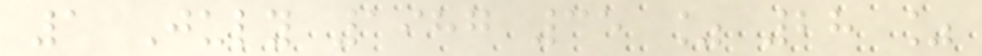1 July 1987 35 % 28 %
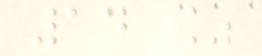14 %
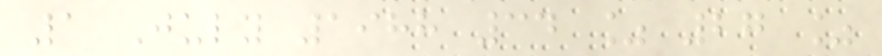1 July 1988 34 % 27 %
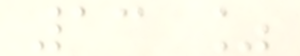13 %
